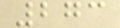273
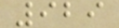929
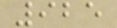925
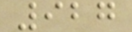927
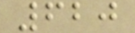620
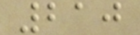210
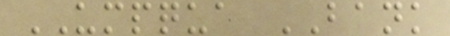UMPQUA BANK
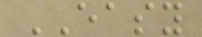EASY
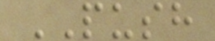PUSH
